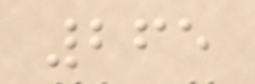265
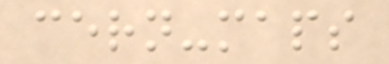cern-maps
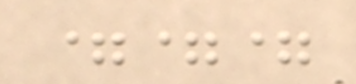===
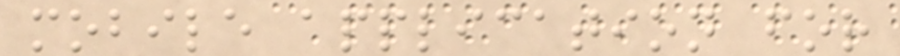mobile application for
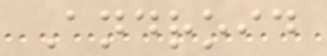Android
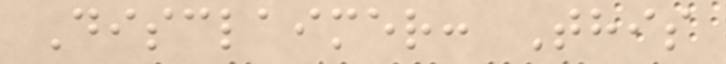Disclaimer: This
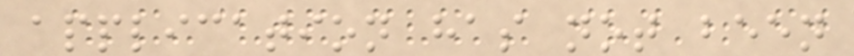application has not been
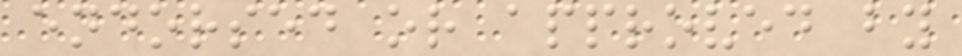endorsed or approved by
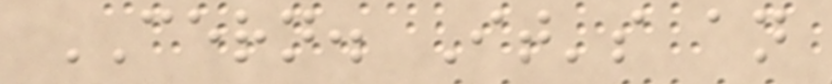CERN. It's an
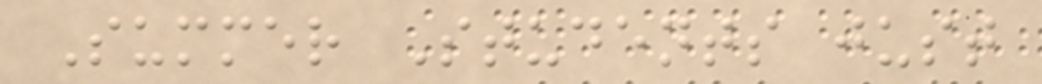Summer Students just
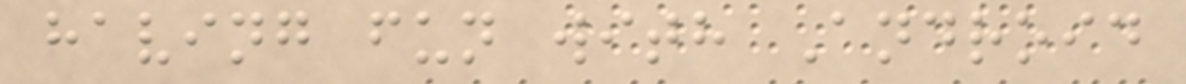having fun with Android
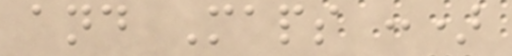and Maps :)
